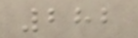282
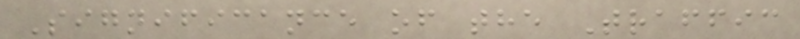Significance of the Traffic
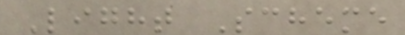Light Scheme
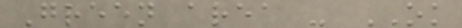Green area - OK
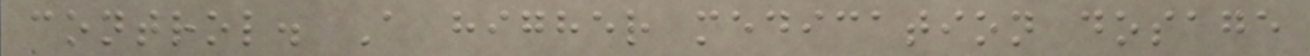control. A higher medication dosage
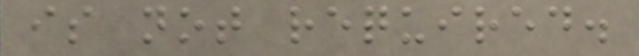is not required.
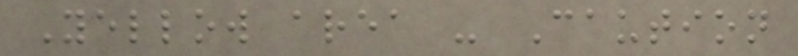Yellow area - Caution
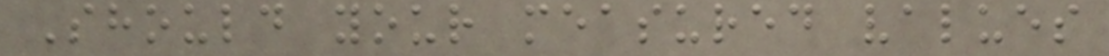Should your measured values
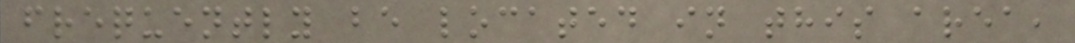frequently be located in this area,
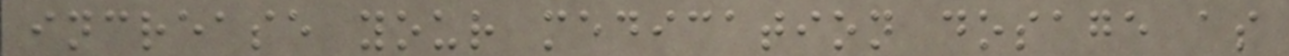increase your medication dosage as
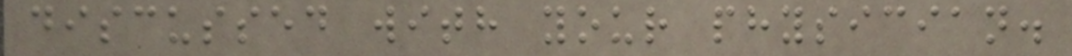discussed with your physician.
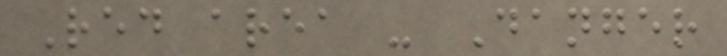Red area - Danger
